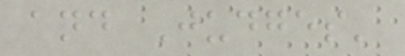and Judges'
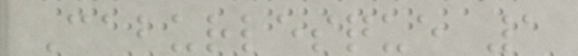Caburlesque 1
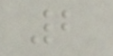2
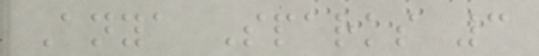Anya Sparks 3
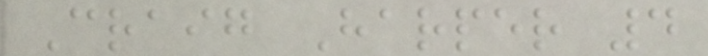Craig Harper 4
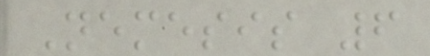Nemesis 6
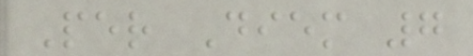Per Diem 7
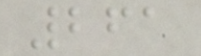261
